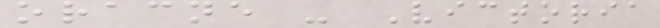oracne - Victoria
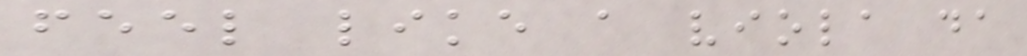feel like a viola da
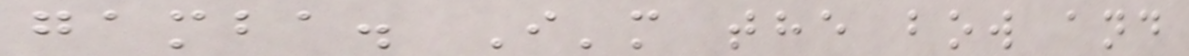gamba. I'm the bow and
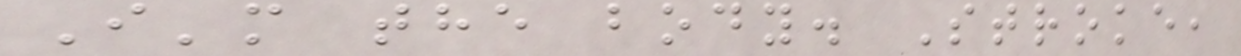I'm the body. Stroke,
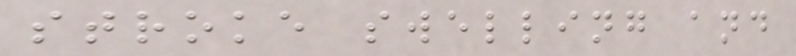stroke swelling and
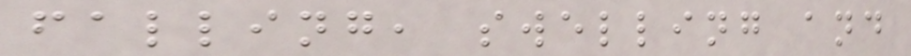falling, swelling and
